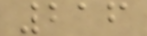216
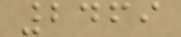2469
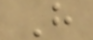H
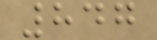847
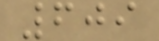609
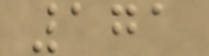171
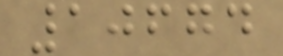10674
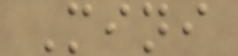Mini
